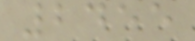2455
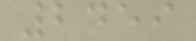2459
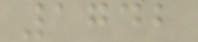1742
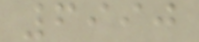6990
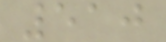510
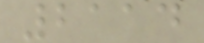2114
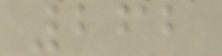262
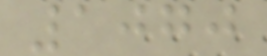1070
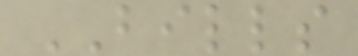BILLS
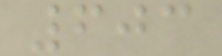603
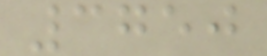3750
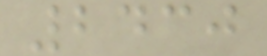2430
